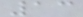13
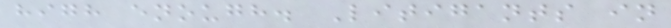high enough. Litigants in
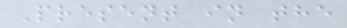Present in the
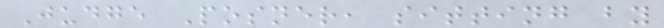Judge Posner, sitting by
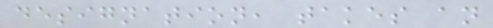designation, takes an
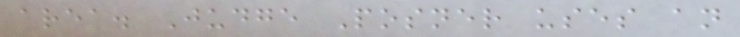area. Judge Posner uses an
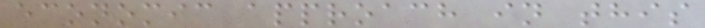economic approach in this
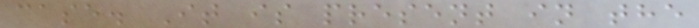case. It is present in the
